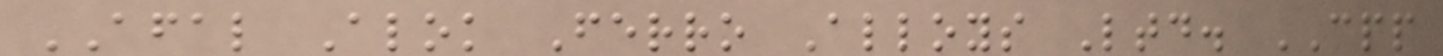AFAL Alok Ferro Alloys Ltd. CPP
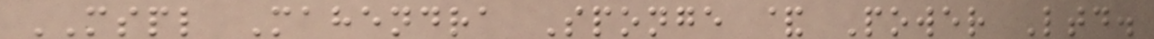MSPL Mahendra Sponge & Power Ltd.
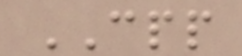CPP
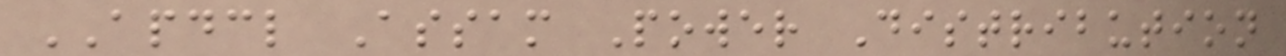APDCL Assam Power Distribution
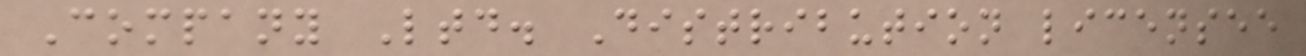Company Ltd. Distribution licensee
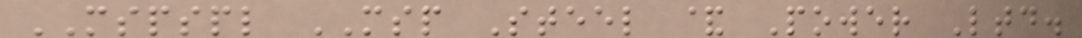MSPSPL MSP Steel & Power Ltd.
